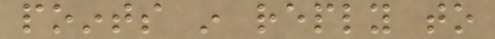points in reply to
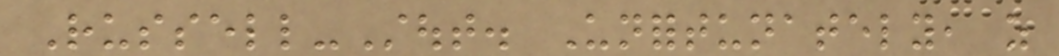Russell-Stout. Unfortunately, as
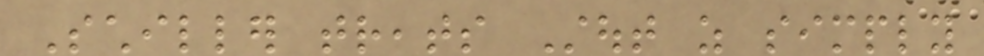Schiller treats Stout as simply
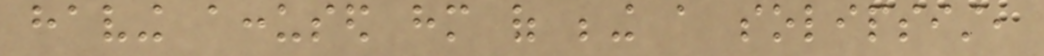having accused him of being a solipsist,
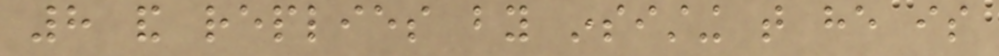8 and replies by insisting that he is
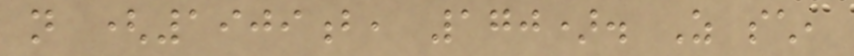not (1909b, 170). As such,
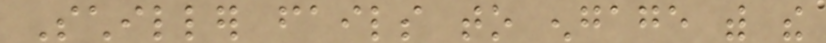Schiller fails to engage with the
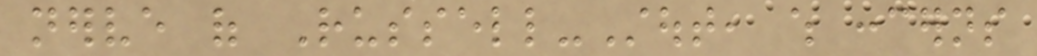nerve of Russell-Stout, which concerns
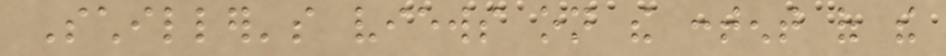Schiller's views on the content of the
